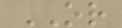OR
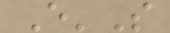E'S
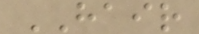HAIR
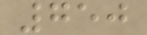750
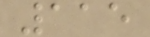115
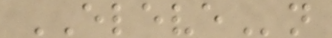ELEVEn
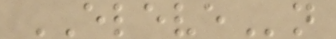ELEVEn
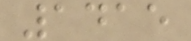1415
